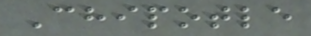Chipotle
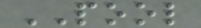POOL
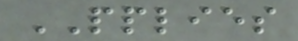PPLIES
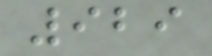929
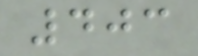403
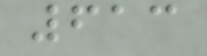613
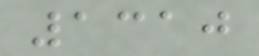1310
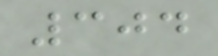304
